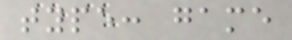type: game
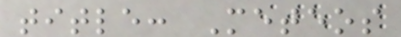title: Meteos
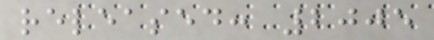released: 2005
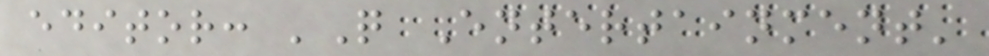editor: 'Q Entertainment'
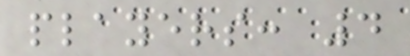players: 4
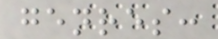genres:
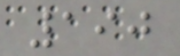190
